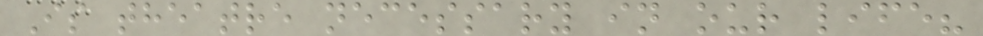Is theatre necessary in our life?
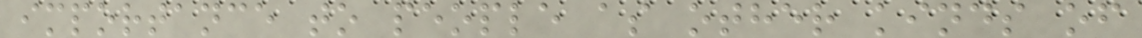importance to people as other kinds of
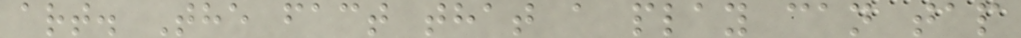art. The fact that a play can tap
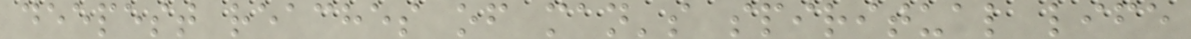deepest reaches of man's spiritual life
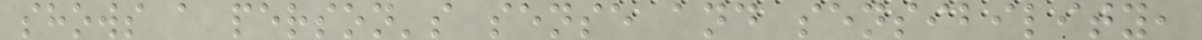shows a person's sense and sensibility,
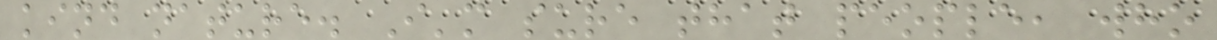kind nature. I'm sure that people, who
